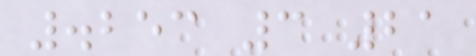.253 3 21
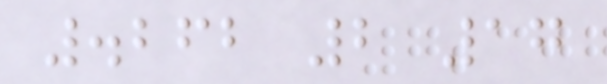.262 2 17
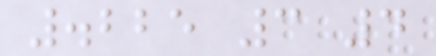.225 3 4
